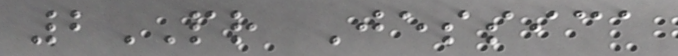2PR Jessica
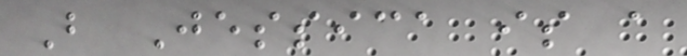B Jessica is a
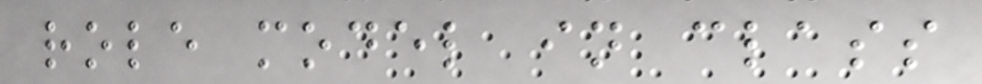role model in class
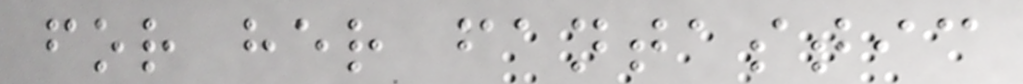for her fantastic
